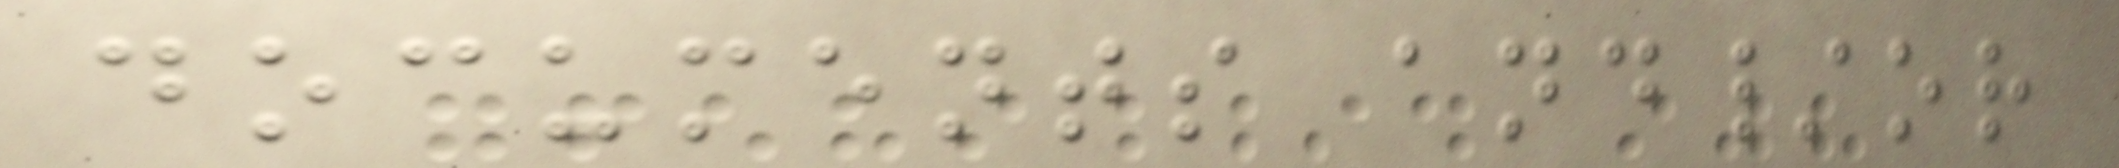documents and/or
